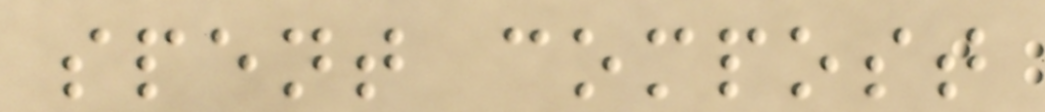spent compost
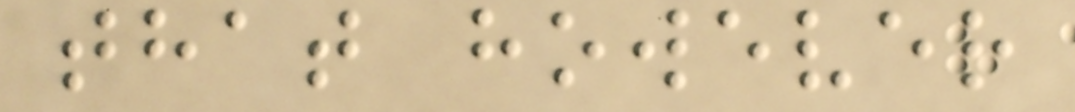that however
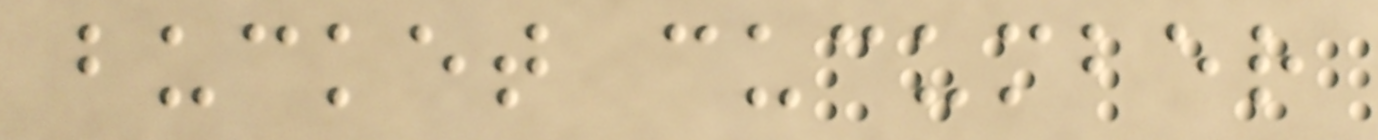bucket cucumber
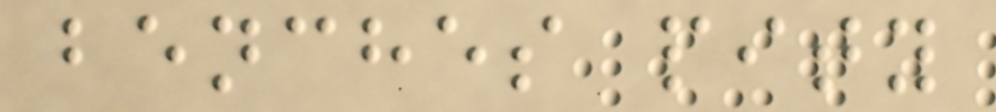benches pity
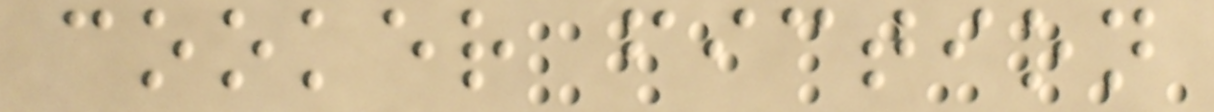cooker fiction
